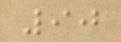90
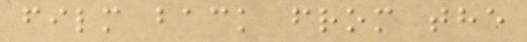film back from the
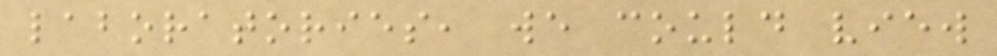laboratories, we could view
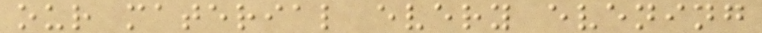our material every evening
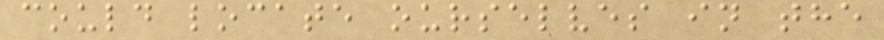could locate ourselves in the
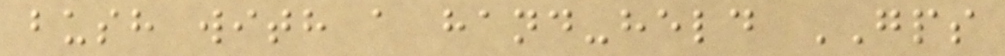bush with a hand-held GPS
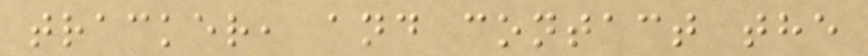tracker, and contact the
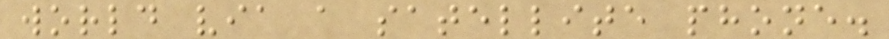world via a satellite phone.
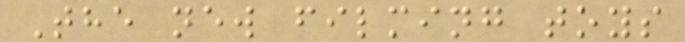The new filming toys
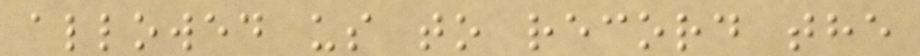allowed us to record the
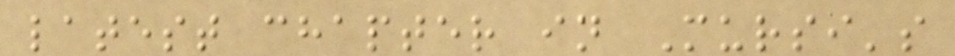latest chapter in Mursi's
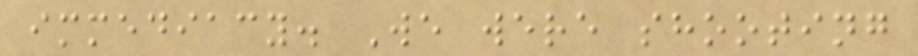immediacy. We were shooting
